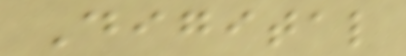Digital
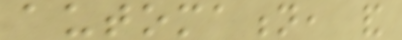automation, and
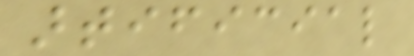artificial
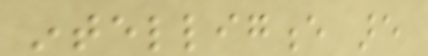intelligence are
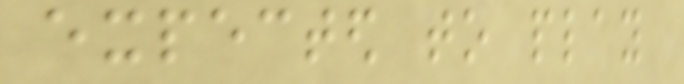expected to play
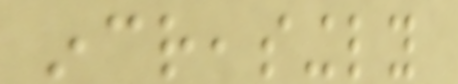increasingly
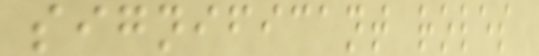significant roles
